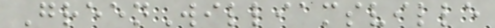GreenWilliamsville
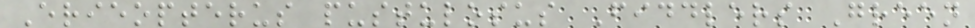Erieopterus pustulosus Fiddlers Green
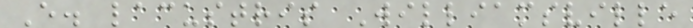E. lacustris Williamsville
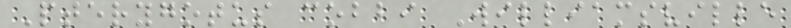Pterygotus cobbi Williamsville
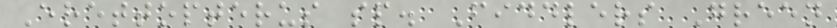Erettopterus sp. Fiddlers Green
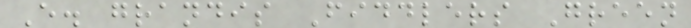E. grandis Fiddlers Green
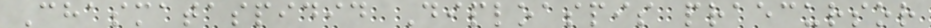Chasmataspidid Diploaspis praecursor
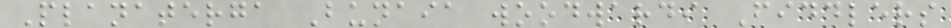Planaterga Bunaia woodwardi Fiddlers
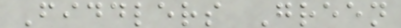Fiddlers Green
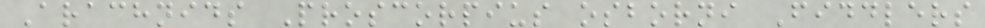Arachnids Proscorpius osborni Fiddlers
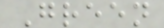Green
